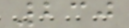230
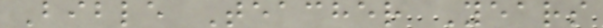Bible Teacher Years
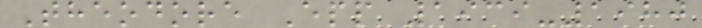Theodore Epp 1939-1980
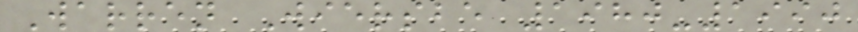Warren Wiersbe 1980-1990
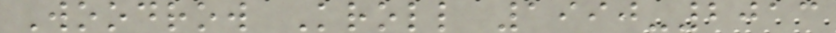Woodrow Kroll 1990-2013
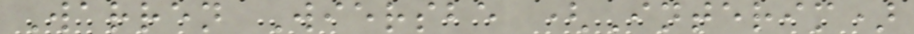Warren Wiersbe (Interim)
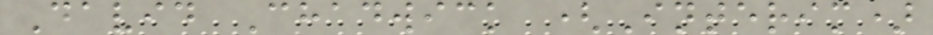David Chadwick (Interim)
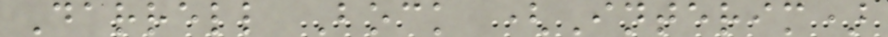Darrell Bock (Interim)
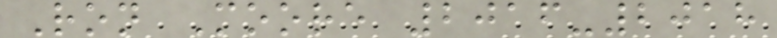Ron Moore 2016-2018
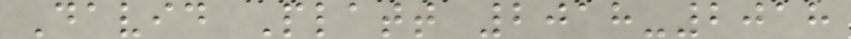David Platt 2018-2018
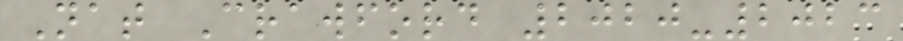Nat Crawford 2020-2023
